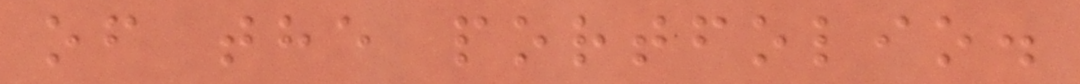of the portfolio.
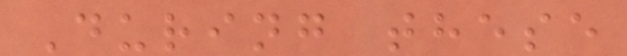During these
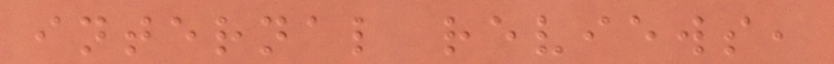internal reviews,
